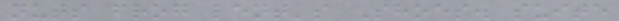nuts frog lent's Shoes. suite
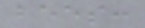bees:
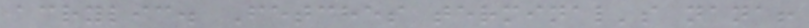acrylic. Fetches terminal's nana!
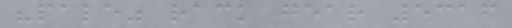"pale" rack gear 5316
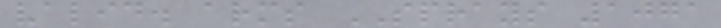valid. arms SPRAYS 1071
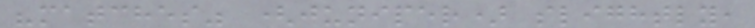"matches" (juniper) slightly,
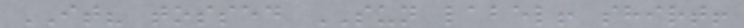IT? tossed SUN label! shirt!
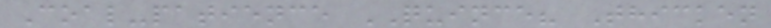Coal-patience QUINCE? Thicken
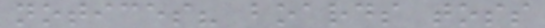notices? boards toss
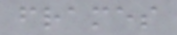frames
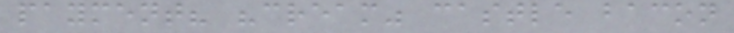payment? "cream" castle bacon
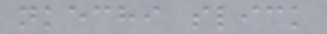nkechi slick
